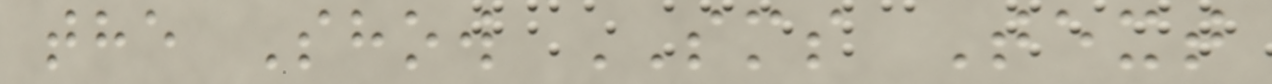the Show SMS Text
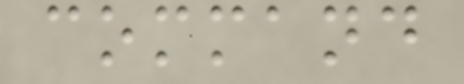command
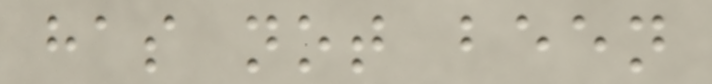has not been
